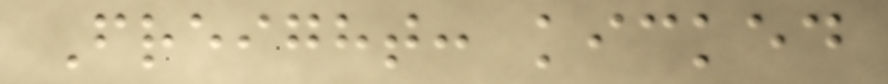Freight: kicked
